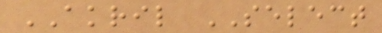AKRIL SELECT
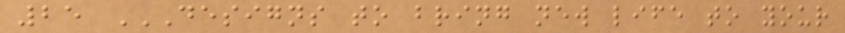25 DESIGNS TO BRING NEW LIFE TO YOUR
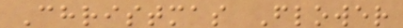Christmas Flower
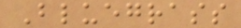Bluegrass
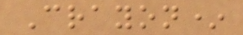Crayon*
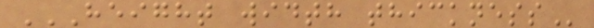HEIGHT WIDTH THICKNESS
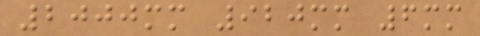2000mm 920mm 6mm
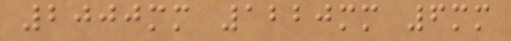2000mm 1220mm 6mm
